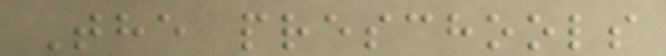The preschools
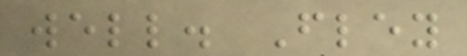well. Fley
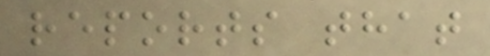reports that
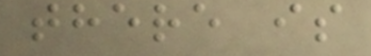there is
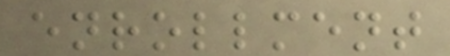enrollment
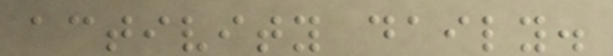activity daily.
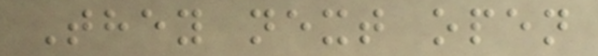They next open
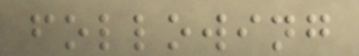following
